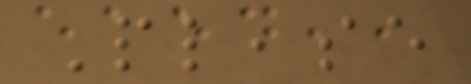Please
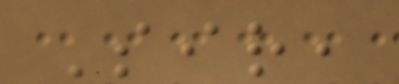Sir,
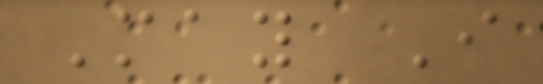May I
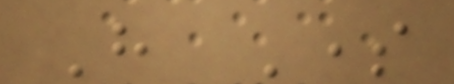Have Some
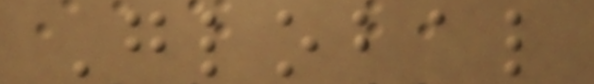Global
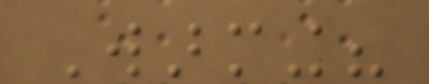Warming?
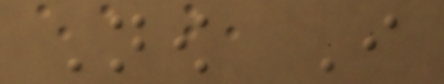Now I
